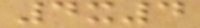4x4
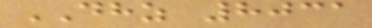DHZ 8031
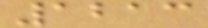1213
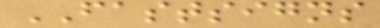FASTSIGNS
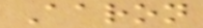Aaron
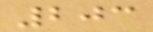203
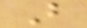B
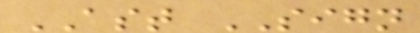AST SIGN
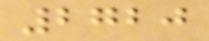2720
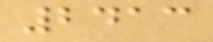2413
